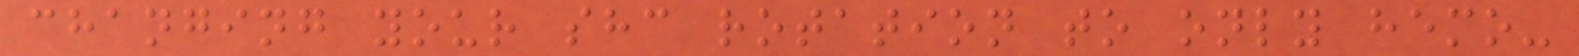changing your shc rotation to only hemo-
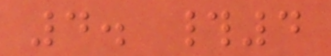4. #4
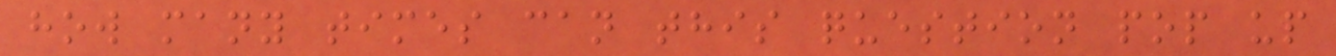how many times can this question pop up
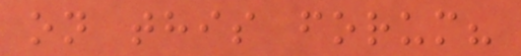on this forum?
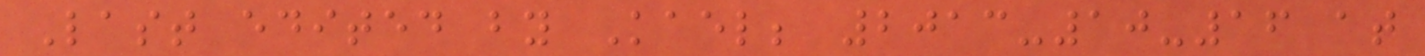Last edited by Kael; 2013-10-16 at
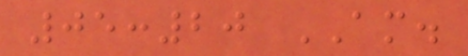05:20 AM.
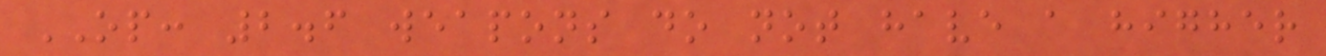OP: 2.6 weapons do not have a higher
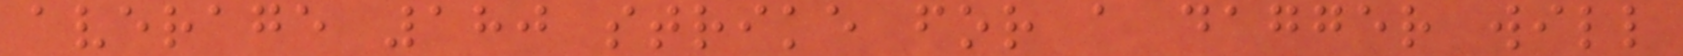average 180 strike for a dagger will
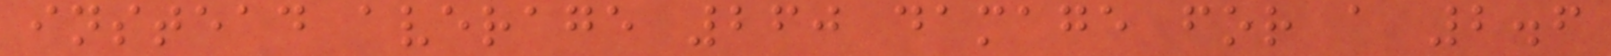instead average 260 damage for a 2.6
